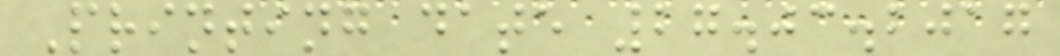Printing date 27.03.2017
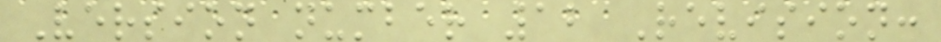Version number 12 Revision:
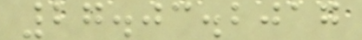27.03.2017
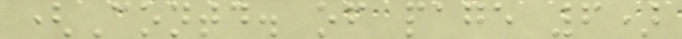(Contd. of page 6)
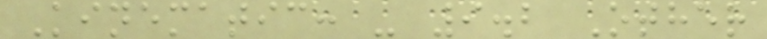Kinematic: - 9.2 Other
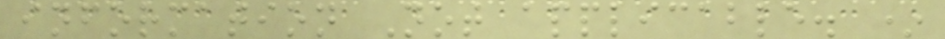information Not applicable. *
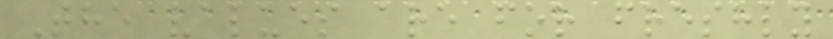The values are for freshly
